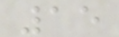15
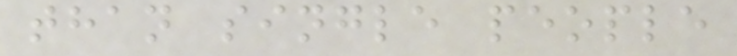than single people
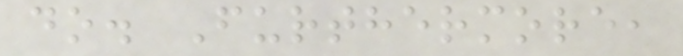do. Furthermore,
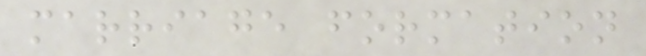marriage formation
